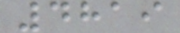4819
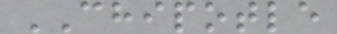CHIPOTLE
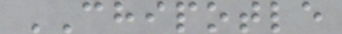CHIPOTLE
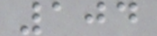104
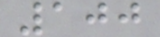100
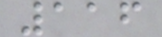116
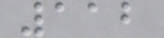112
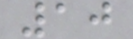10
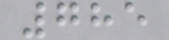785
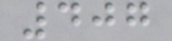407
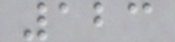123
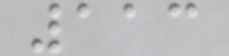113
